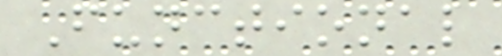Functional
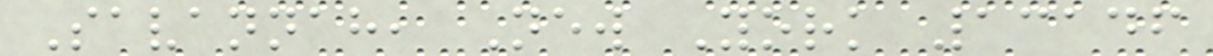Savannah, New York 13146
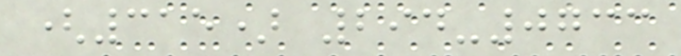(315) 294-0733
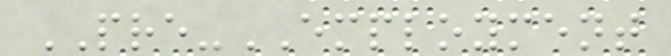PRE-EMPLOYMENT
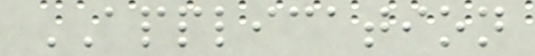APPLICATION
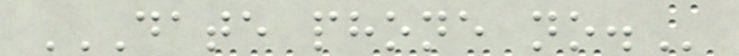DATE PHONE NO.
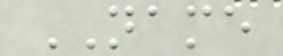NAME
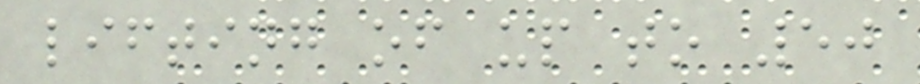lifting of up to 50
